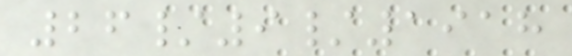26/9/1918
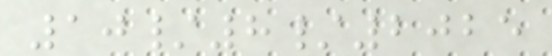10/8/2025
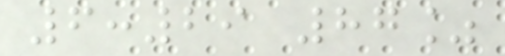6:29 87%
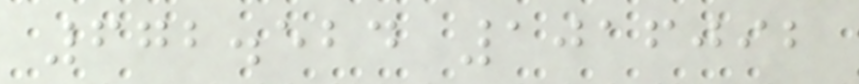672.524 1016092
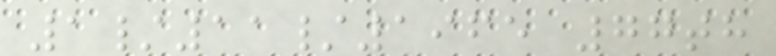1/11/1965 77th
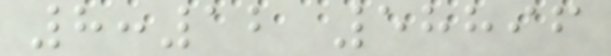8:12 58896
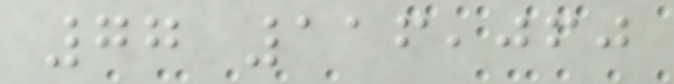77 116,060
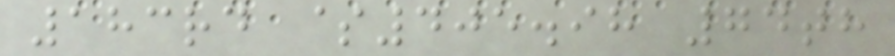183rd $405.98 74th
